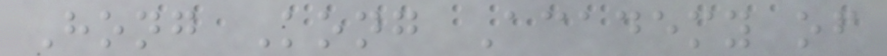Hong Kong Academy of
